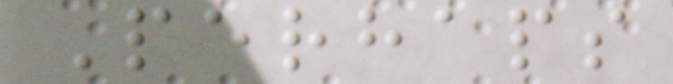Perhaps
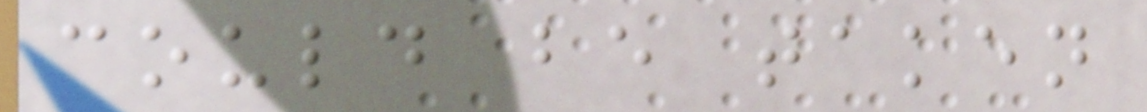could be taken
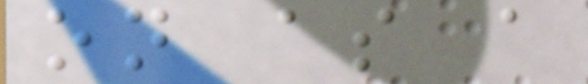on as a
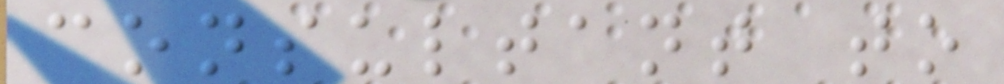consultant to
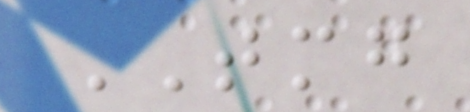TMG
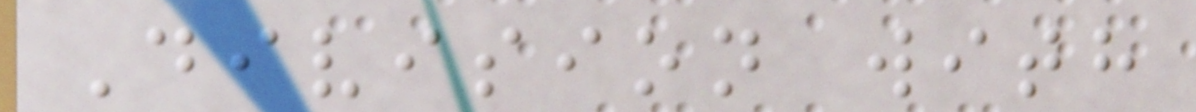Division with
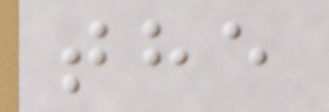the
